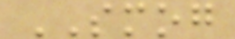SMOG
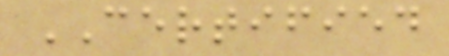CERTIFIED
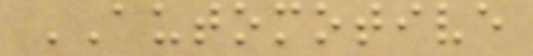AUTOMOTIVE
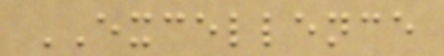EXCELLENCE
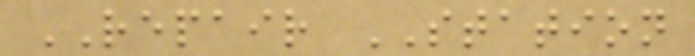REPAIR STATION
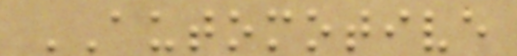AUTOMOTIVE
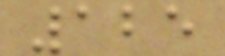125
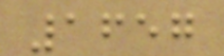1657
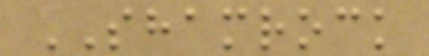SHAMROCK
